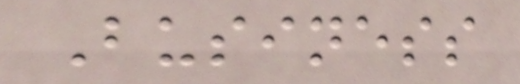Business
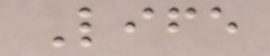Life
